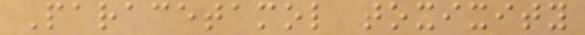Paracetamol toxixity
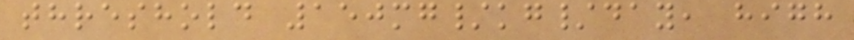threshold 150mg/kg/day, high
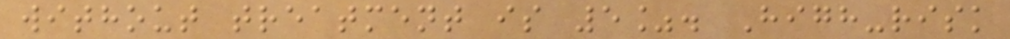without treatment is 5%. High-risk
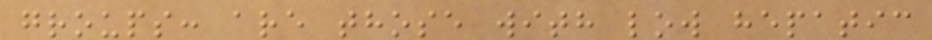groups: are those with low hepatic
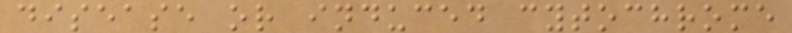disease or induced cytochrome
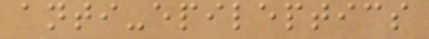anti-epileptics
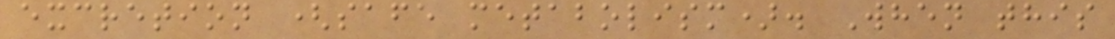excretion (safe metabolism). When this
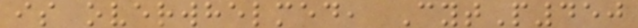is overwhelmed, CytP450
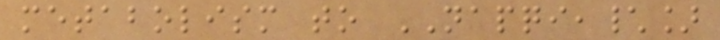metabolism to NAPQI,\]
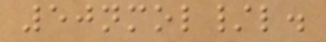50nmol/l.
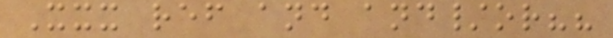Xxx ref and and/or??
